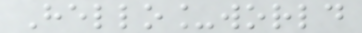Hello_world
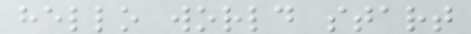hello world start
